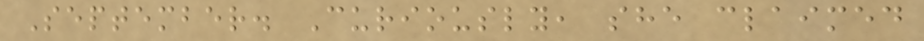September. Curiously, she claimed
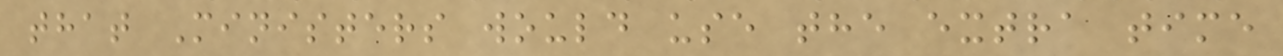that Ministers would use the extra time
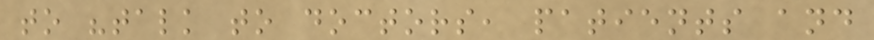to "talk to doctors, patients and
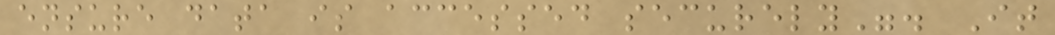ensure data is accessed securely". It
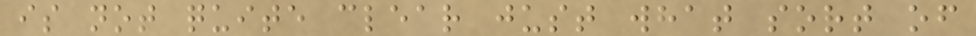is not quite clear just what sort of
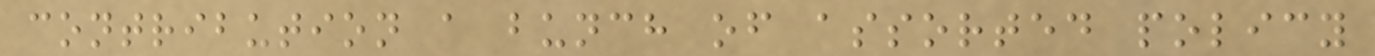contribution a bunch of assorted policy
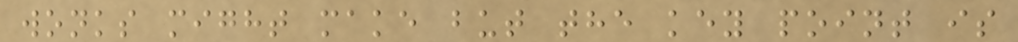wonks might make but the key point is
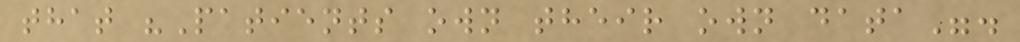that "Patients own their own data".
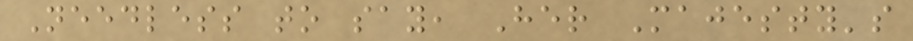Needless to say, Her Majesty's
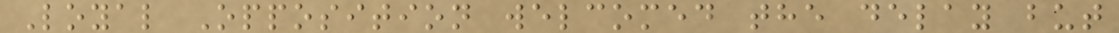Loyal Opposition welcomed the delay but
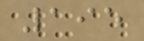195
